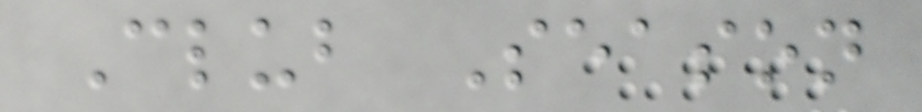Club Season
